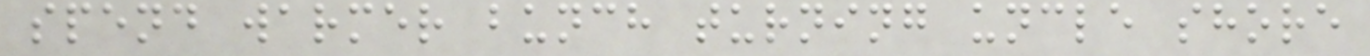spend warmer bunch turning uncle shore
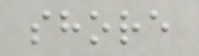shore
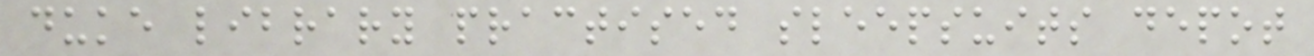duke library practised sleepsuits depot
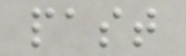past
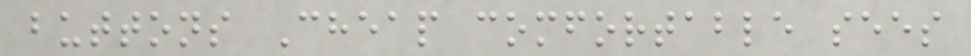buttons Cheap comfortable sees
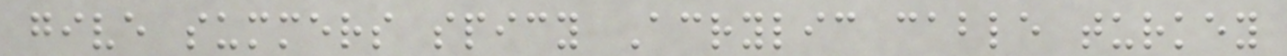give summers spicy Acrylic cable turkey
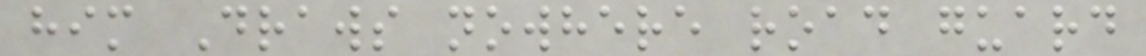him Draws nowhere road guard
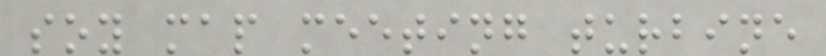soy map meeting turbine
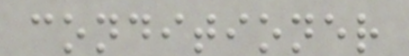conditioner
